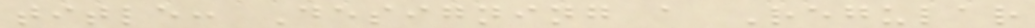title: Designing a Regular
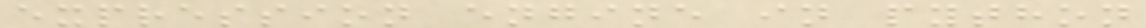expression engine in python
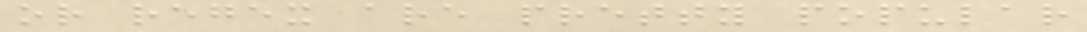or regex are pretty popular
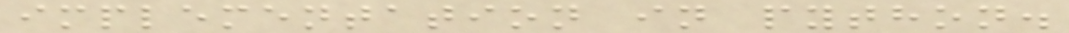implementation in python.
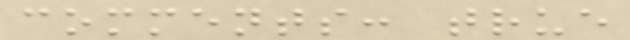comments: true
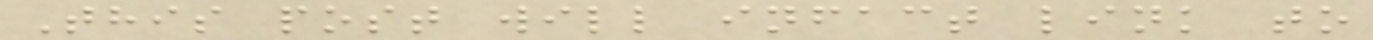This post will infact link to
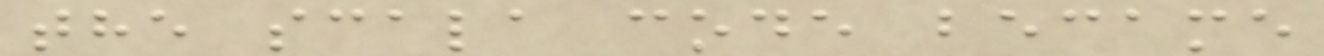the scala code became
